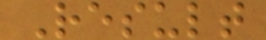Result
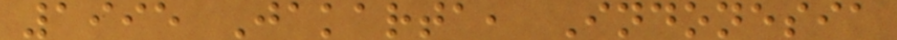1995 Jakarta, Indonesia
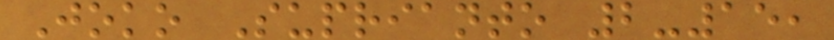Joko Suprianto 2-15,
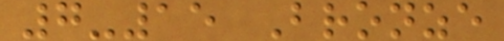7-15 Bronze
